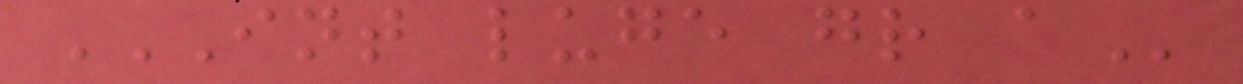INT LUGE GR A
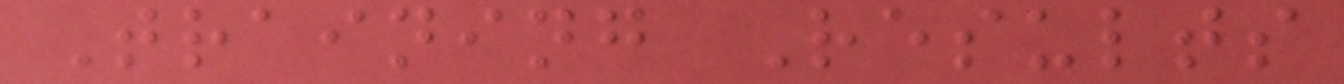Training Results
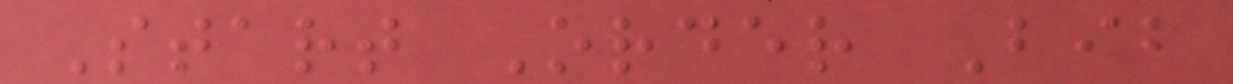Start Order Bib
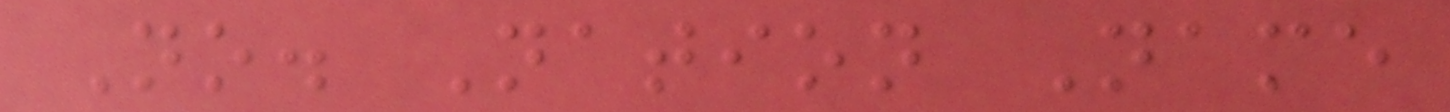No. Nation Name
